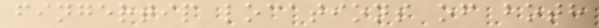fingertip locations of both
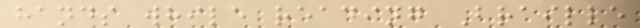hands while reading Braille
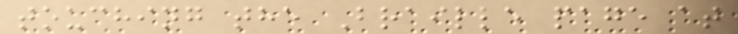touching the Braille page at
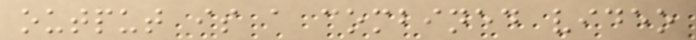output is a combined video
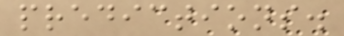predictions.
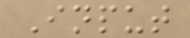Input
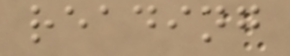reading
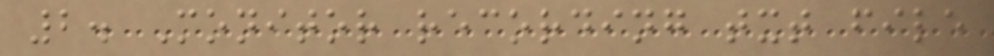2. Monitor recording txt file
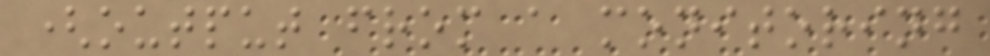(output from a monitoring
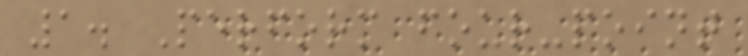1. Perform four-point
